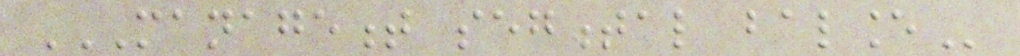MANAGEMENT SEGMENTAL BALANCE
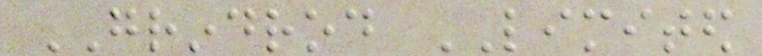GRINDROD LIMITED
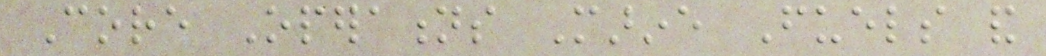Core Operations Marine Fuels and
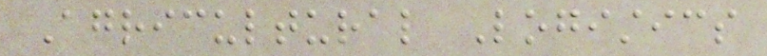Agricultural Logistics
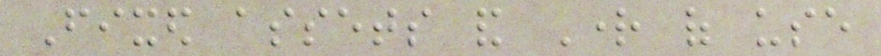Fixed assets and Right of use
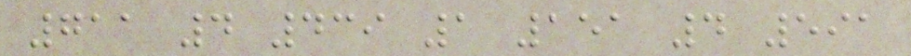711 4 439 1 151 4 591
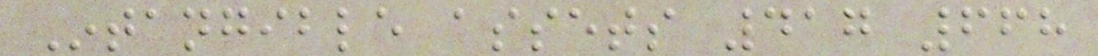Intangible assets 417 668
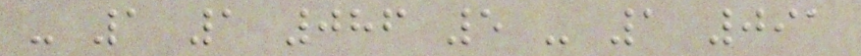- 1 1 086 5 - 1 091
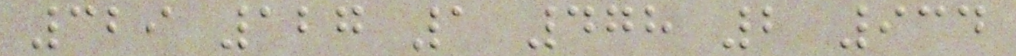329 127 1 478 2 934
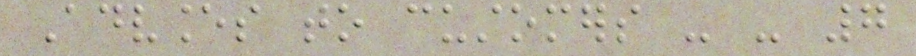Advances to customers - - 7
